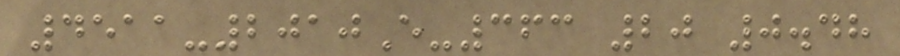4511-2010E-363 20 0.48
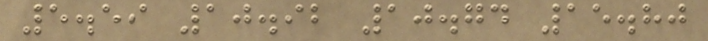5.59 10.92 10.74 15.80
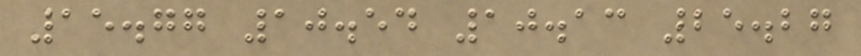15.77 10.54 10.13 25.27
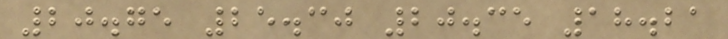20.75 25.30 20.35 18.21
